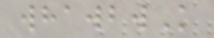whawbwK
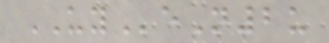UYeN2u
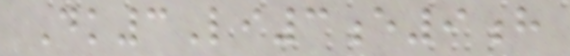Dk3Li3e9h
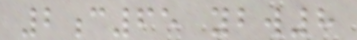2c65 ybw8
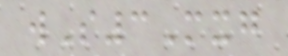wS3Mxg
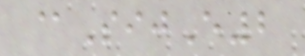@SijE2
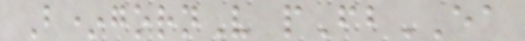B*gornV pFbEA
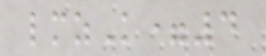lmzK=4
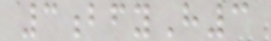3bfyH3
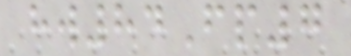hw84Fp7
